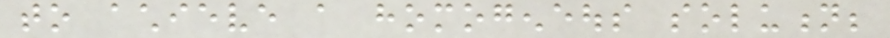to achieve a homogeneous solution;
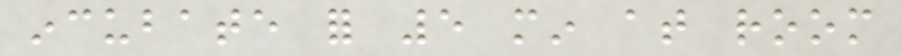incubate for 5 min at room
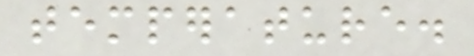temperature.
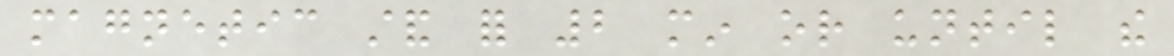magnetic stand for 2 min or until the
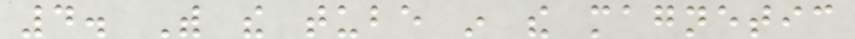4. With the tube in the magnetic
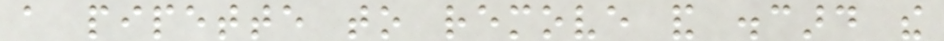a pipette to remove and discard the
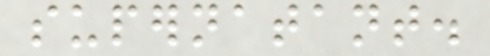supernatant.
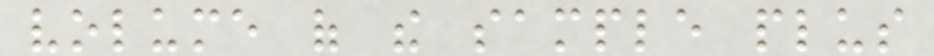volume of the sample plus
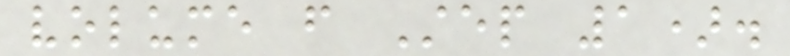volume from Step 1).
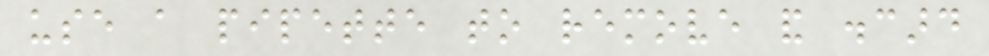use a pipette to remove and discard
